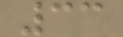33
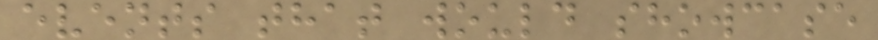events that would showcase
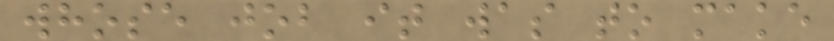whose job it was to make
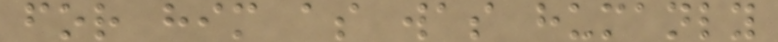for him as was humanly
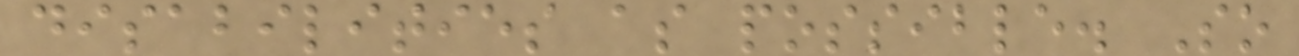disabilities as possible. So
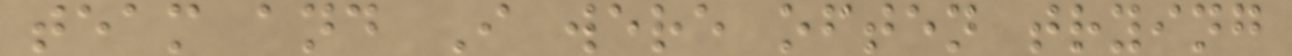team and I were often trying
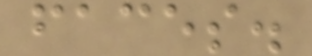faces.
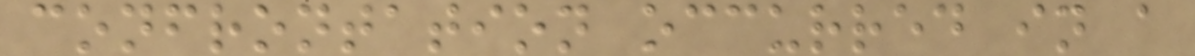confrontation occurred in a
